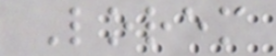Lorem
